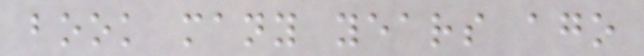book many years ago
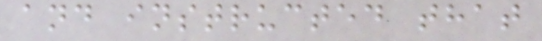and instructed that
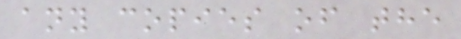any copies of the
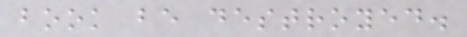book be destroyed.
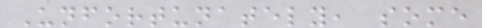Unfortunately, some
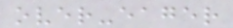over-eager
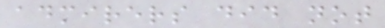admirers did not
